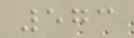573
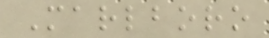Marlboro
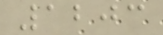1203
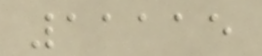11115
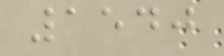1540
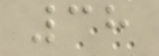38
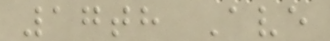17th Ave
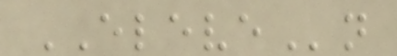ELEVEn
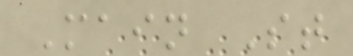Main St
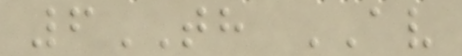6TH AV
